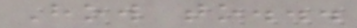How to...
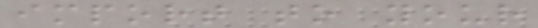import to your
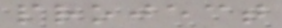project
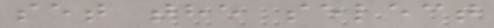set the select
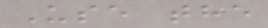Use the
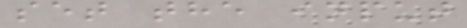set the input
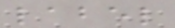label
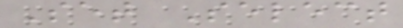Set Select
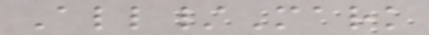All/Mark
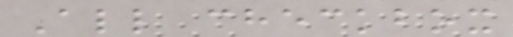All checkbox
